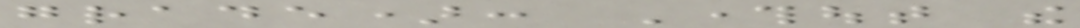grade): Throughout the
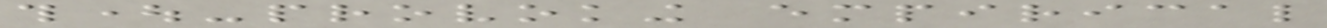thought-provoking empirical
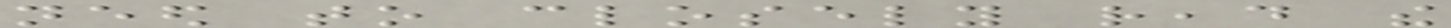need to closely read the
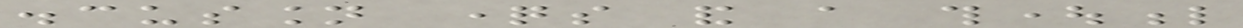discussion questions and a thoughtful
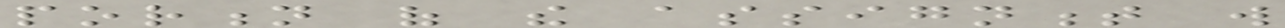portion of the assignment will
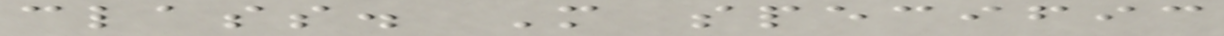class. More specific
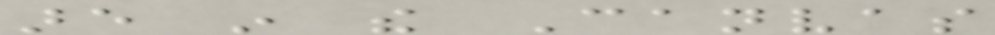are in the Canvas
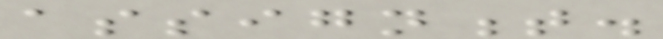assignment.
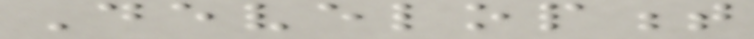Development
